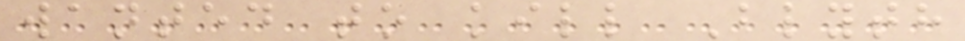wanted to kill Blyth
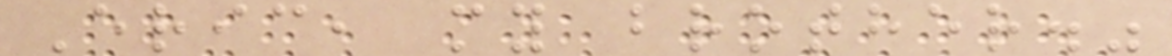Eric, my brother."
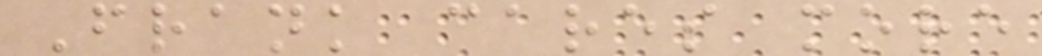Frank cares more
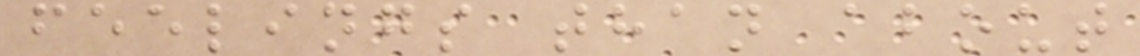feelings than about
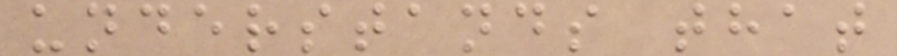understands that
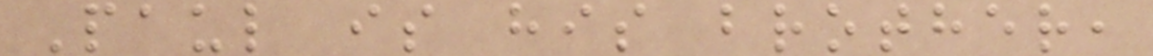Paul is his brother,
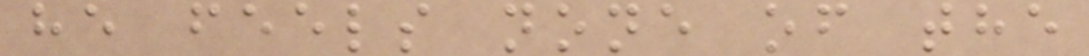he feels none of the
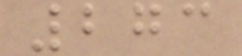273
